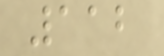112
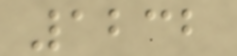1232
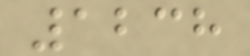1238
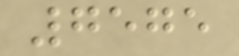7575
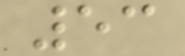53
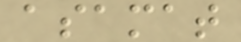asamat
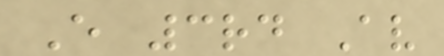E 3rd Av
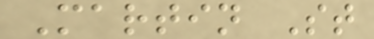Martin St
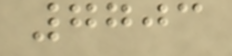7703
